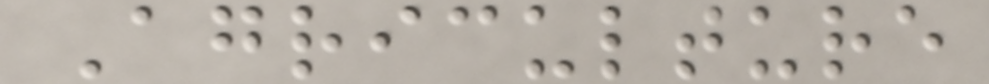Agriculture
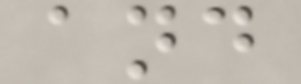and
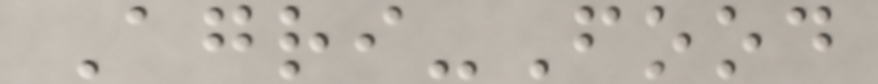Agri-Food
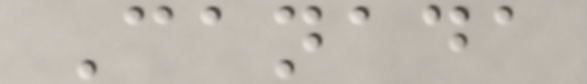Canada
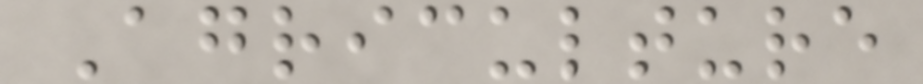Agriculture
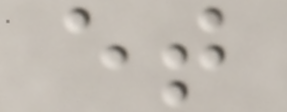et
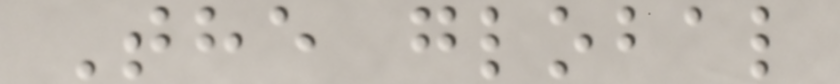The global
